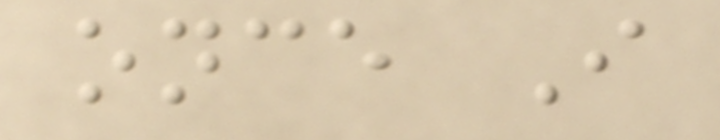once I
